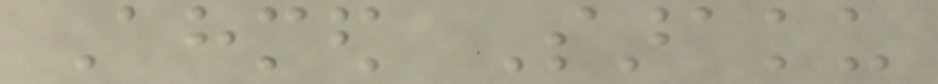Ahmed Saraku
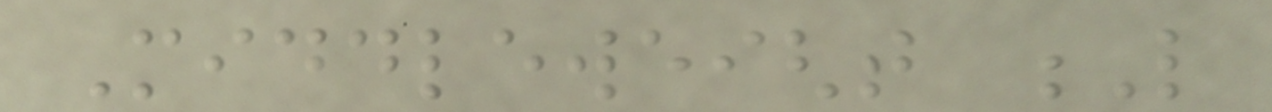Middleweight L
